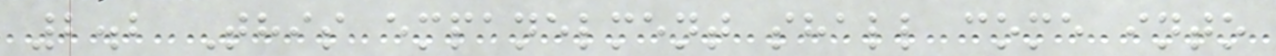2.2 This empanelment shall come into
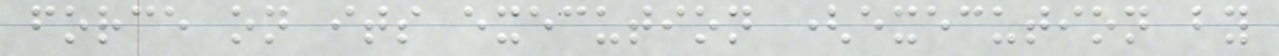force on its execution (execution by
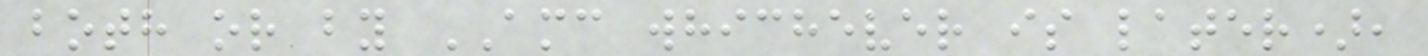both or by AMC whichever is later),
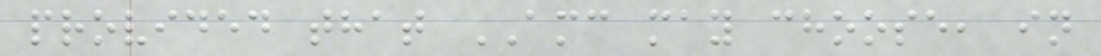provided that AMC may choose, in
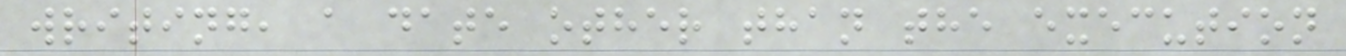writing, a date other than the execution
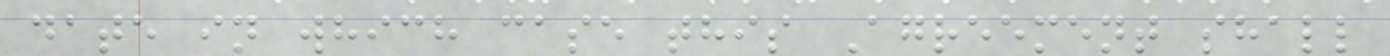date in which case this Agreement shall
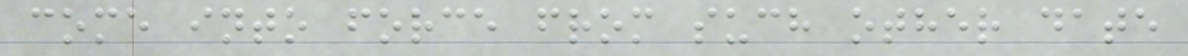come into force from such other date
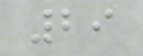29
